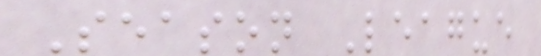Season League
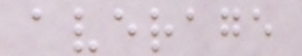average
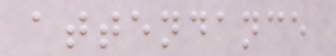attendance
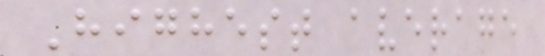Highest average
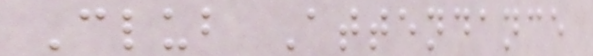Club Attendance
